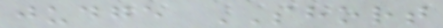judge SHORT
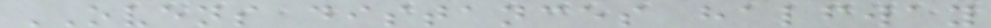OVENS distances halfway
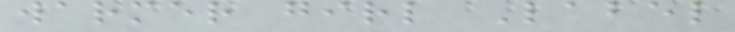warmer girl Label
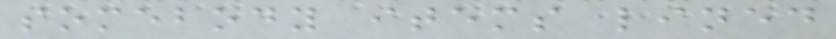somebody items lined
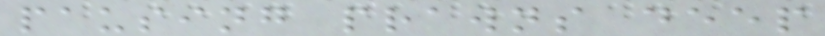pausing prawns deep
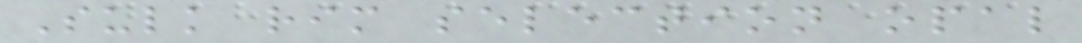Sulk rim selection opal
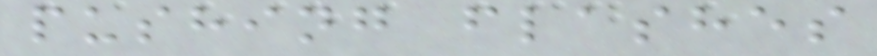pushing flashes
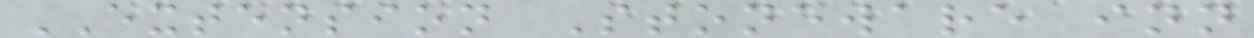EXTENSION Stoneware inn
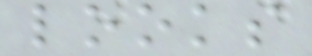looks
